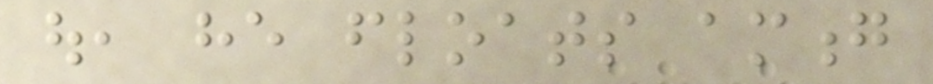out, he floats among
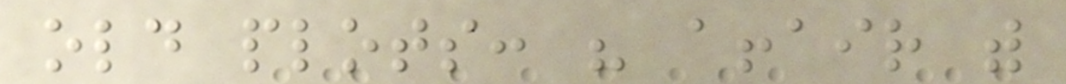old plots: his affair with
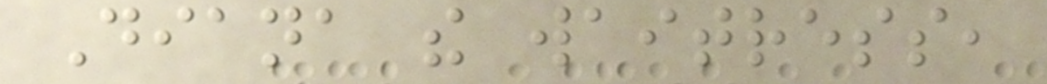Diana the waitress,
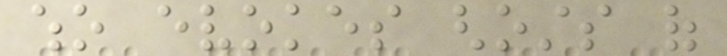who evokes ghosts of
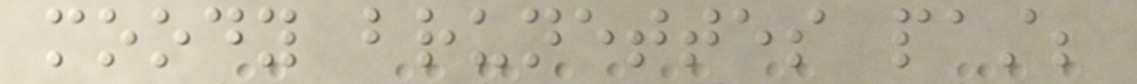moody brunettes past;
